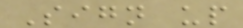Sign up
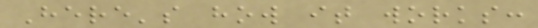Here's how it works:
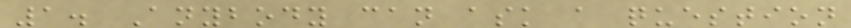1. Anybody can ask a question
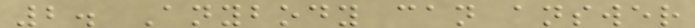2. Anybody can answer
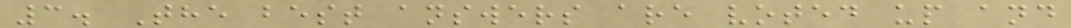3. The best answers are voted up and
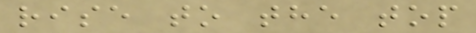rise to the top
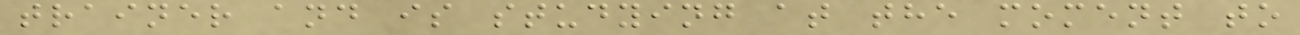trainer and is studying at the moment to
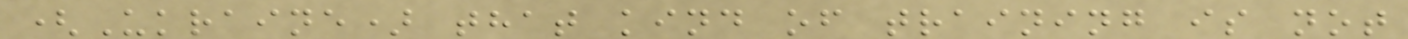(Ukraine) that kind of training is not
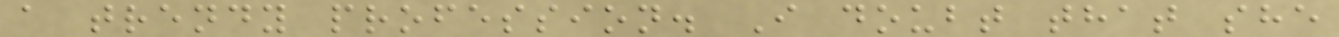a trendy profession. I doubt that she
